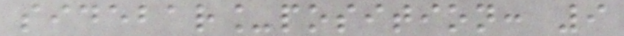sidebar_position: 9
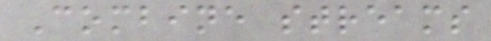Combine streams
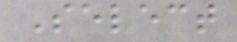Select
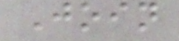Join
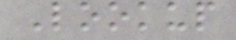Lookup
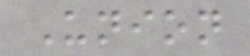Union
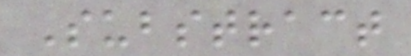Substract
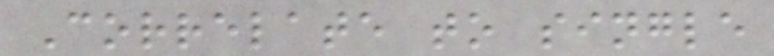Correlate to single
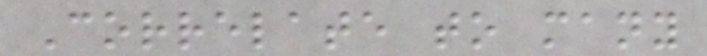Correlate to many
